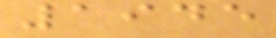1945
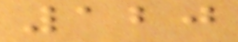120
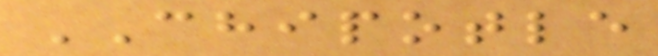CHIPOTLE
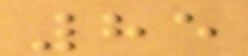85
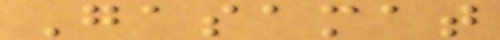Gasamat
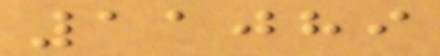11089
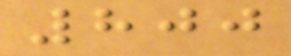800
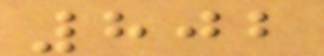802
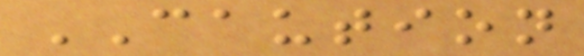CAUTION
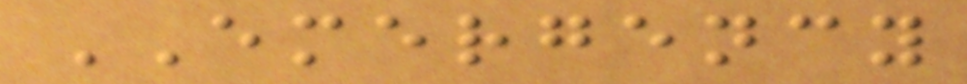EMERGENCY
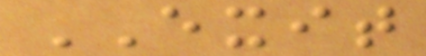EXIT
